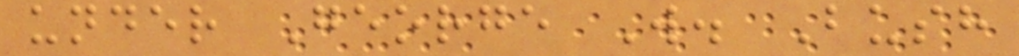under George W. Bush
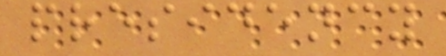presidency
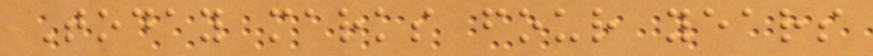Today marks four years
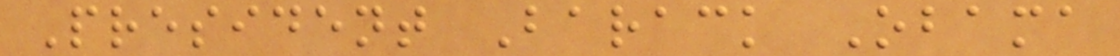President Barack Obama
